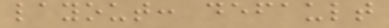layout: default
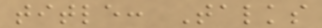title: Talks
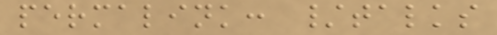permalink: /talks
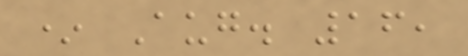* Aug. 16,
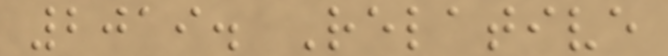2019. Relative
